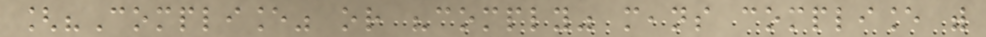["Compliance" or "comply" means compliance with
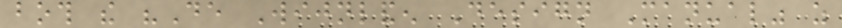both the "De Wijnlanden Design Manual" as
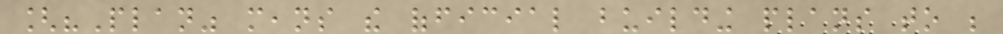["Plan" means the official building plans to be
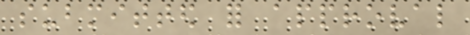submitted for approval
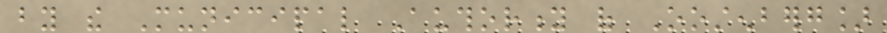by the Municipal Authority of Oostenberg]
